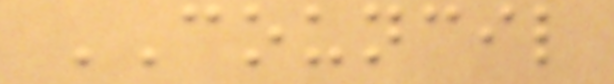COUNCIL
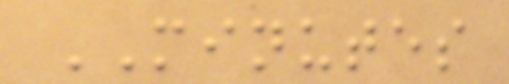MINUTES
